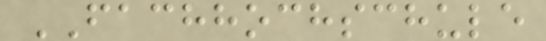FACHHOCHSCHULE
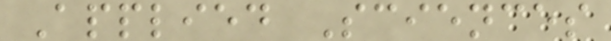Applied Sciences
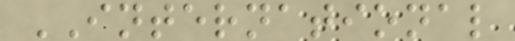INTERNATIONAL
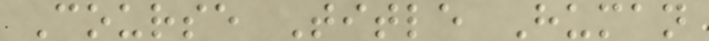Course Title Human
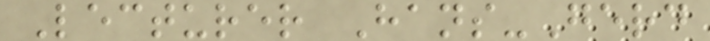Lecturer Hans-Gerd
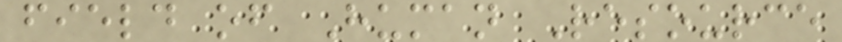field of Human Resource
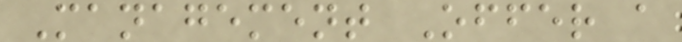Management Offer a
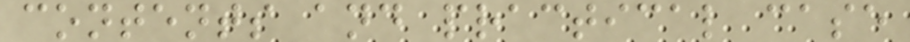contents and practical case
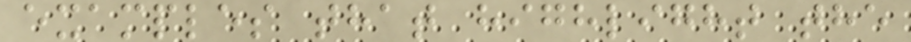examples that highlight the
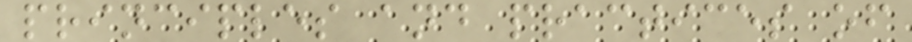principles and practices of
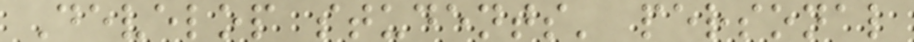Develop students' personal
